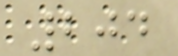204
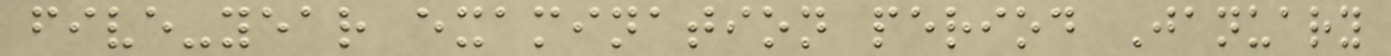five-year examination period January
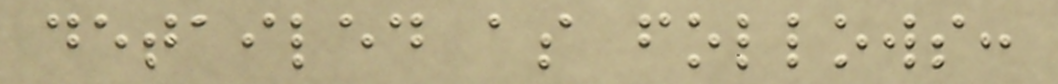detailed as follows:
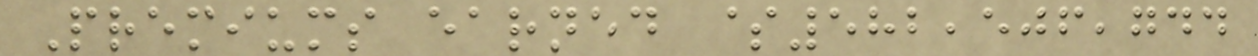Premiums earned $582,506,744
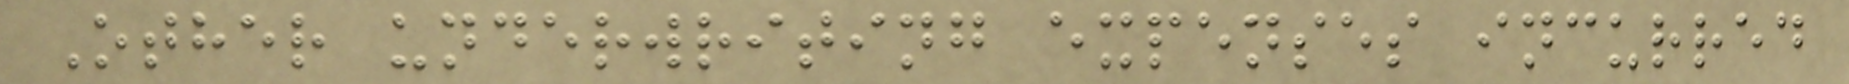Other underwriting expenses incurred
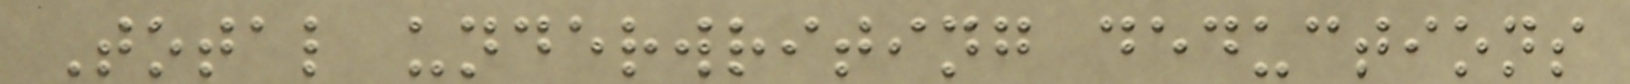Total underwriting deductions
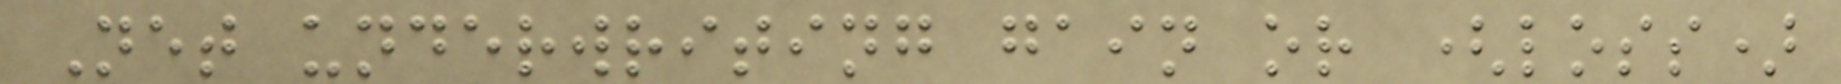Net underwriting gain or (loss)
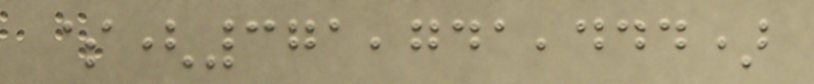$(371,741,444)
